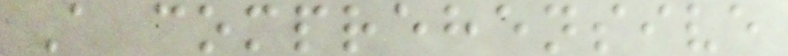A comprehensive
